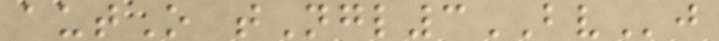autO tNgl3BVj
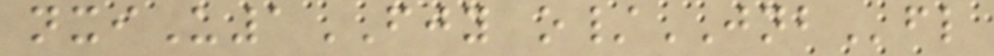nxiU1FJY o/JNBfl
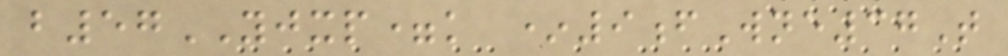b57YJXP=k *9fWne37T
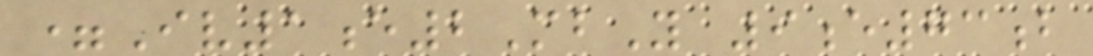=Iv1e2MbY 9e73b
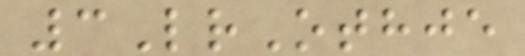3LrOthje
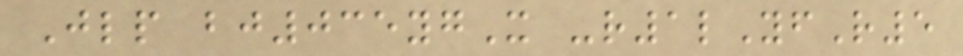Jlp bj035ygX -r1lYfR5
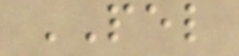PEL
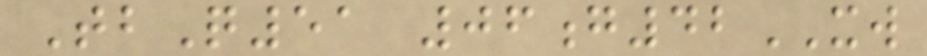TbQ51 06g42XW
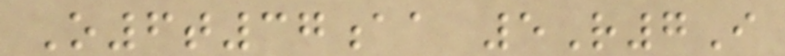O6t37aa 5R7I
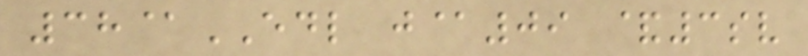38@EDL j@09 &3sv
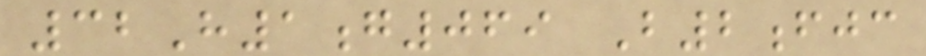32H1g069 B2fjc
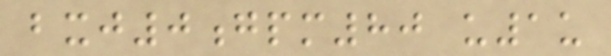bxj0gpm80 u1u
